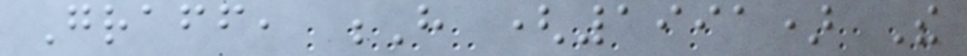Graff, H (1991) The
